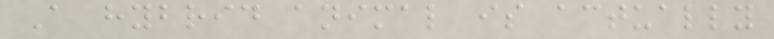A hybrid animal is actually
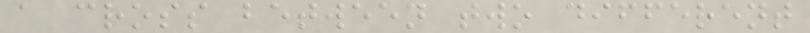a cross between two different
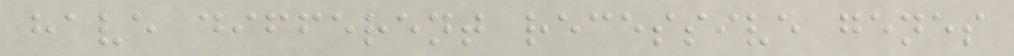have different recessive genes
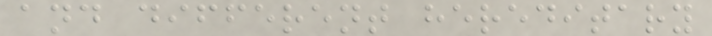and different hereditary
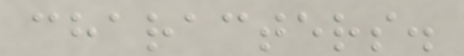characters.
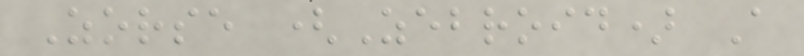Zorse (Zebroid) A
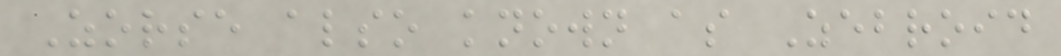Zorse also known as Zebroid
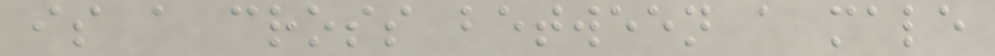is a cross between a male
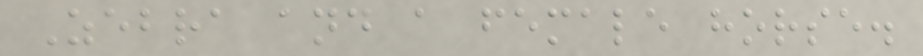Zebra and a female horse.
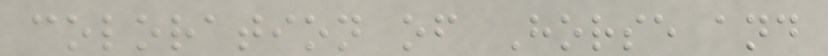coloration of Horse and
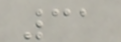31
